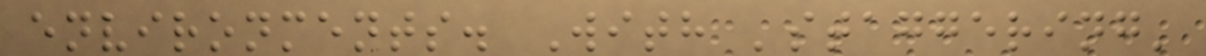environments. With 'staggering'
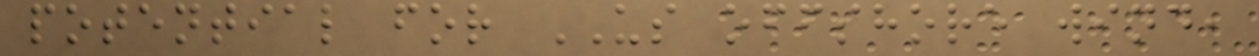potential for US offshore wind,
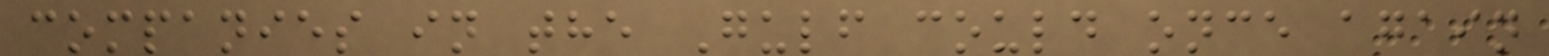companies in the Gulf could once again
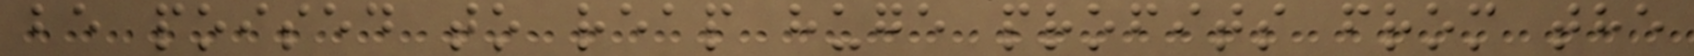be poised to reap huge profits from the
